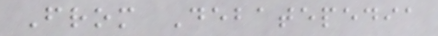From Debatepedia
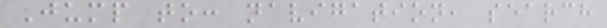Jump to: navigation, search
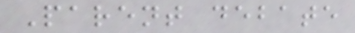Parent debate
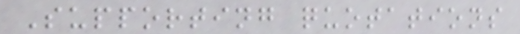Supporting quotations
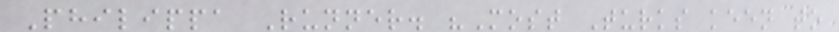Philippa Runner. "Most Turks keen to
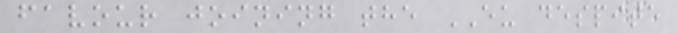favour joining the EU despite
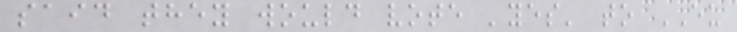said they would vote 'yes' to EU
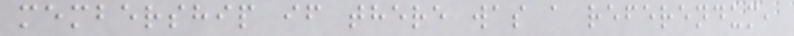membership if there was a referendum,
